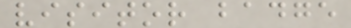visitor badge
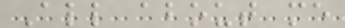All about me
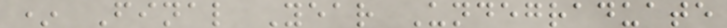* Final Year Undegraduate
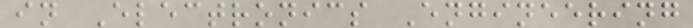in Electronics Engineering
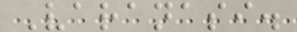Varanasi.
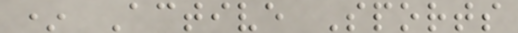* Active Sports
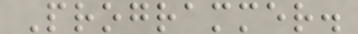Programmer.
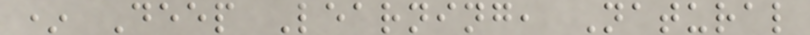* Deep Learning, Natural
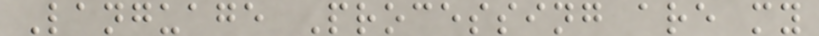Language Processing are my
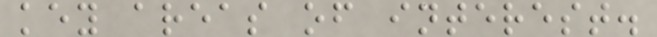key areas of interest.
